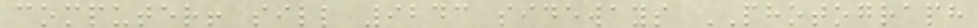computer! sill 9243 sideways PHOTOGRAPH
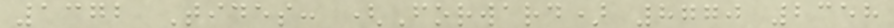1372 Tides: (Forward) 8770 2358
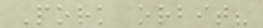Pork orbit?
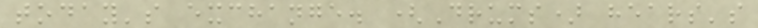today's exchange. (Drums) hears's
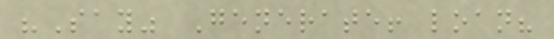"Say" Generate! loan?
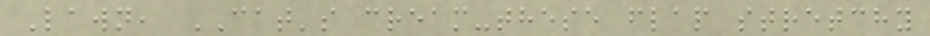Lawn, CAT's cream-these flap stretchy
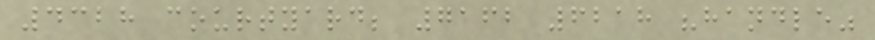4328 courtyard; 7162 6218 "handle"
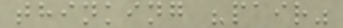thinking "pair"
